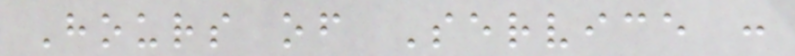Hours of Service :
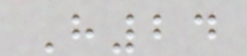H24
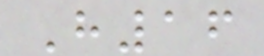H16
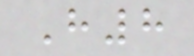H8
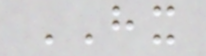HX
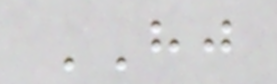HJ
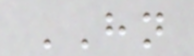HN
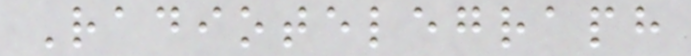Radiotelegraph
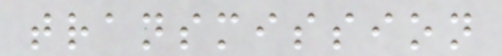transmission
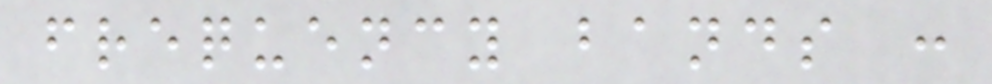frequency bands :
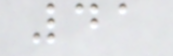41
